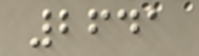2641
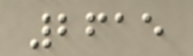2615
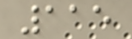115
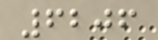6206
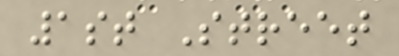1st Street
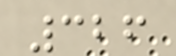326
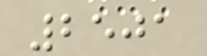2501
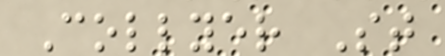Collyer St
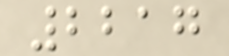2217
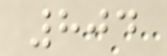804
